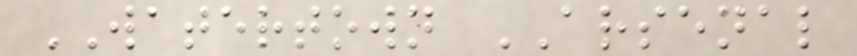WATERTOWN ARSENAL
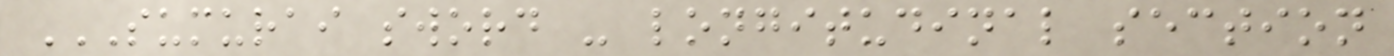SUMURAI SWORD - LONGITUDINAL SECTION
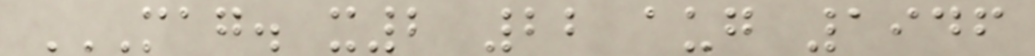MAG. X2 22 AUG 1946
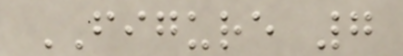FIGURE 7
